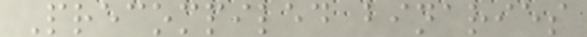Precompiled binaries
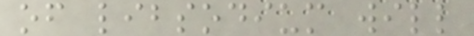of libsodium will
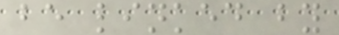be linked by
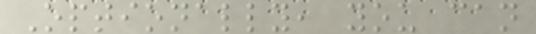Optionally, you can
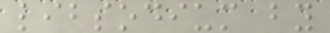libsodium by
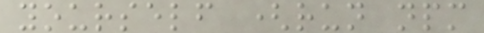yourself (run npm
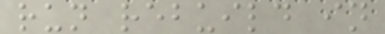run rebuild in
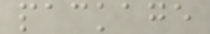package
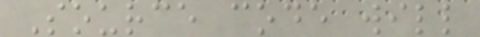Source code will
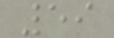59
